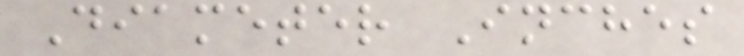Diameter Inches
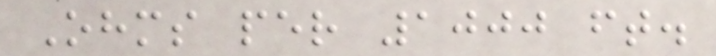Ohms per 1000 ft.
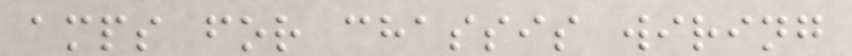amps for chassis wiring
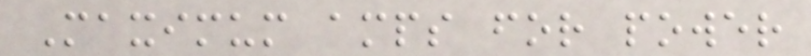Maximum amps for power
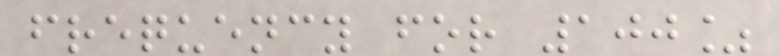frequency for 100%
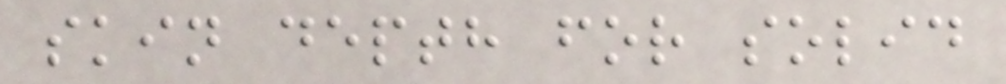skin depth for solid
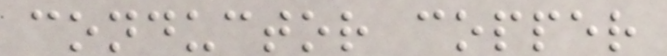conductor copper
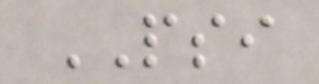PSI
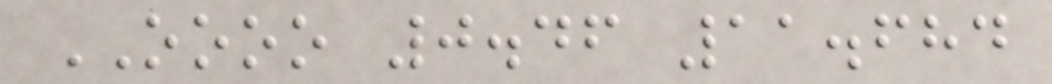OOOO 0.46 11.684
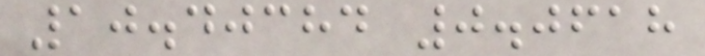10.40384 0.0618
